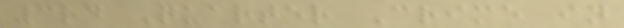3rd Quarter Crime in
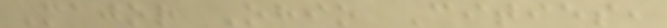Major Ohio Cities,
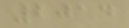2014
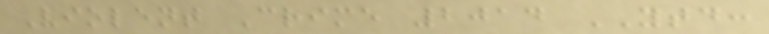Violent Crime 2014 YTD:
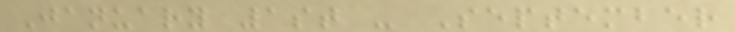January 1st - September
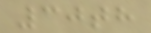30th
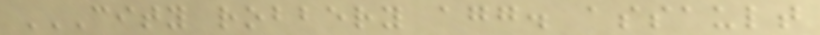CITY ROBBERY AGG. ASSAULT
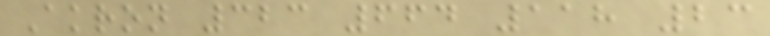Akron 323 664 118 23
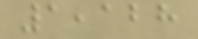1,128
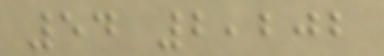54 2,202
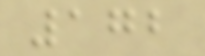172
